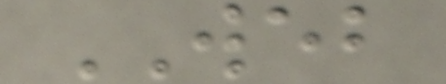WEB
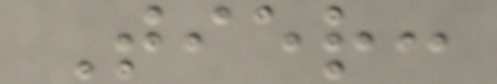Tier:
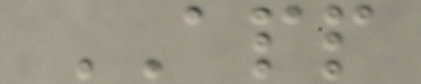APP
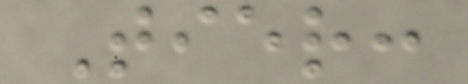Tier:
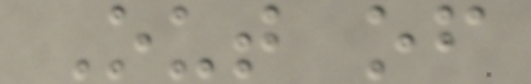Out of
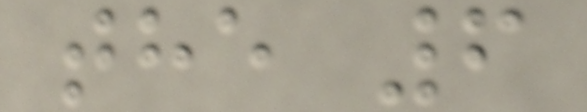the 6
